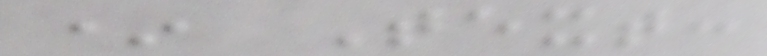* Text:
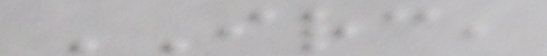IRC,
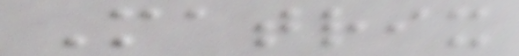Matrix
